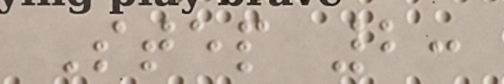Step 2:
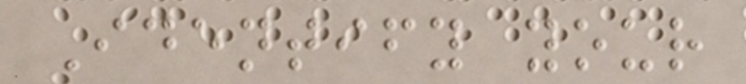Identify your
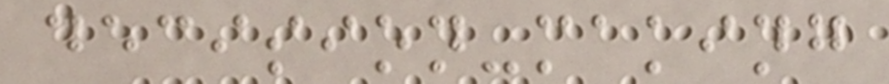decision-making
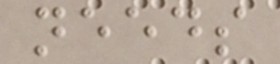needs
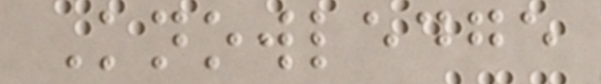Knowledge
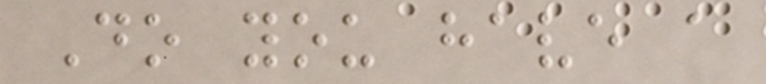Do you have a
